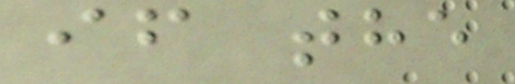if the
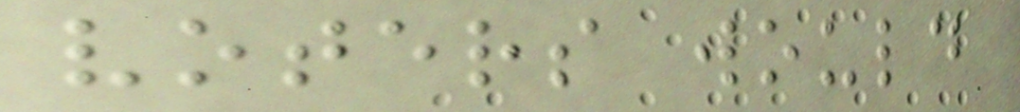voters would
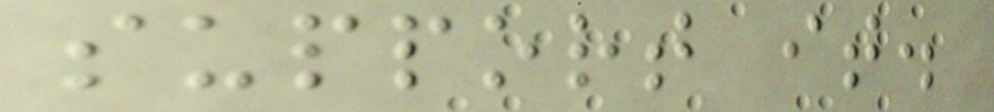support it.
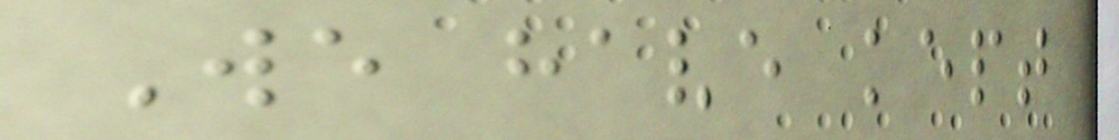We have kept
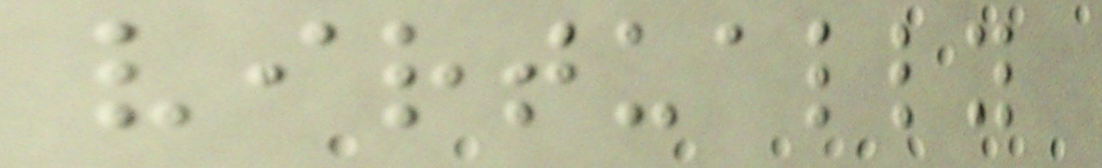virtually
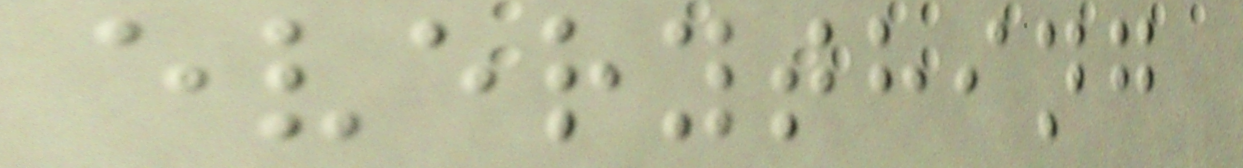everything
